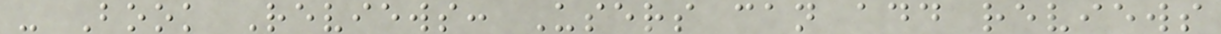- Book Reviews: Users can add reviews
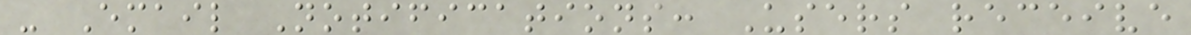- Email Notifications: Users receive
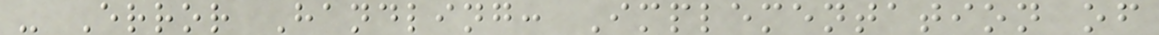- Error Handling: Implementation of
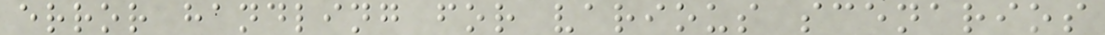error handling for various scenarios
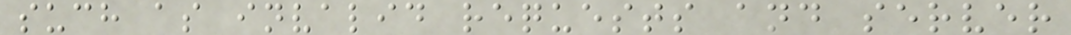such as invalid requests and server
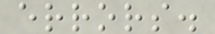errors.
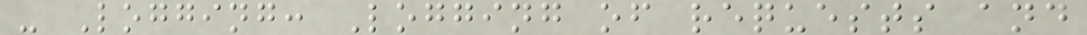- Logging: Logging of requests and
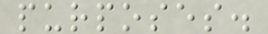purposes.
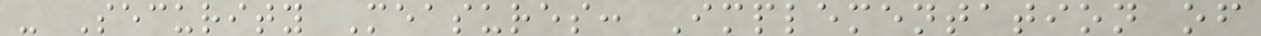- Security Measures: Implementation of
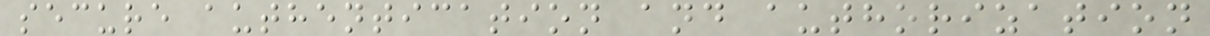secure authentication and authorization
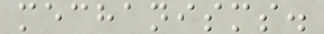mechanisms.
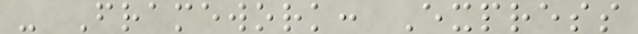- Framework: Express
